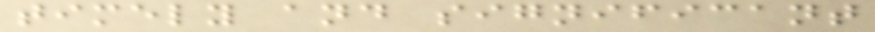timely and significant
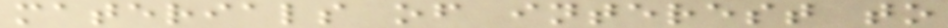materials of interest to
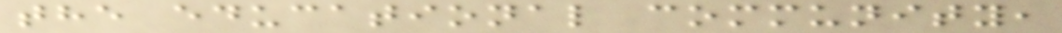the educational community,
